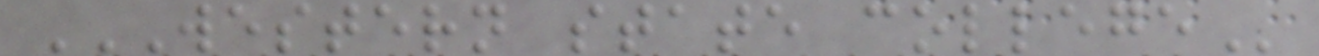WESTERN STATE COLLEGE
